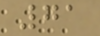71
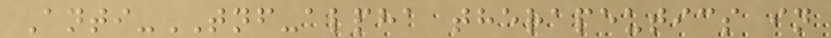Anti-TNF-alpha therapeutics in
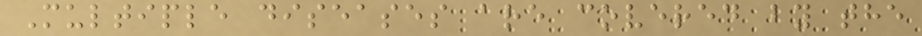Multiple diseases are covered by the
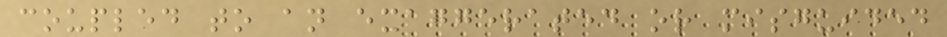coupled to an exaggerated or misguided
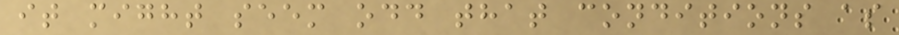it might seem odd that conditions as
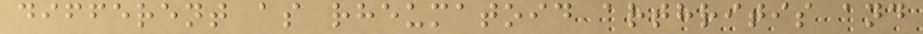different as rheumatoid arthritis and
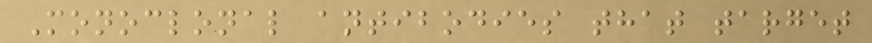Monoclonal antibodies that target
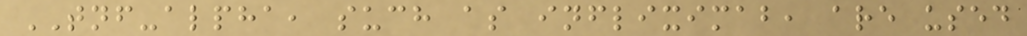TNF-alpha, such as infliximab, are used
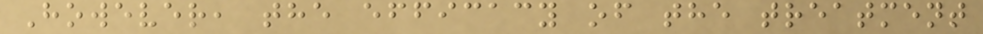However, the efficacy of the treatment
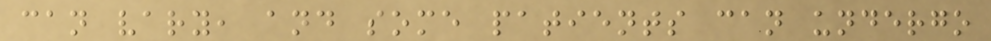can vary, and some patients can undergo
